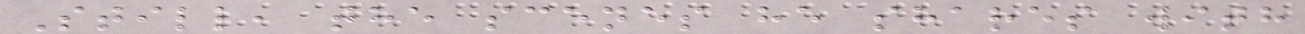Still, the scenes he shares with
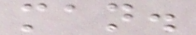man.
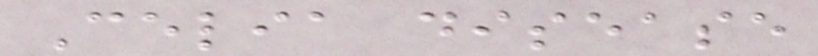Celia disease
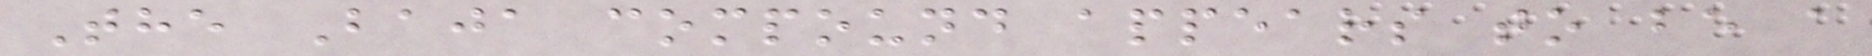The Baja compound appears to be a
